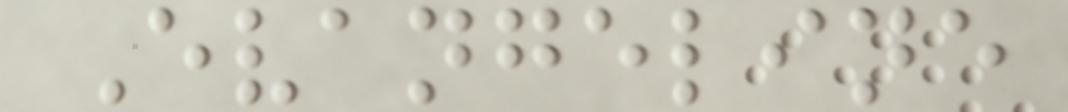Evangeline
